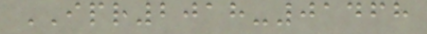IPR2018-01468
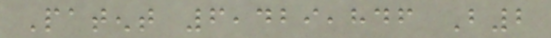Patent 6,429,846 B2
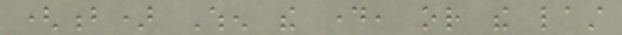(b) When the day, or the last
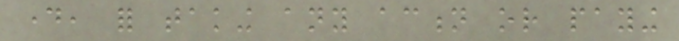day, for taking any action or paying
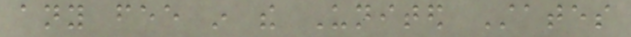any fee in the United States
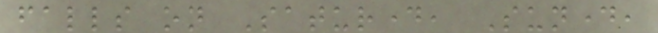falls on Saturday, Sunday,
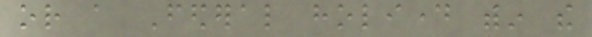or a Federal holiday within the
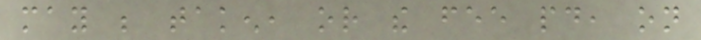may be taken, or the fee paid, on
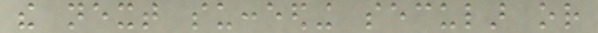the next succeeding secular or
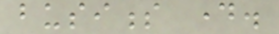business day.
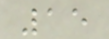15
